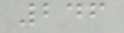246
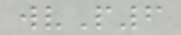wvP6
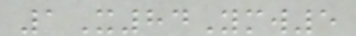1X84Ymw5
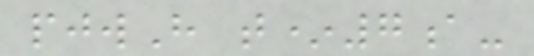pjwH t*7a-
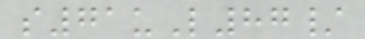s71uL87/
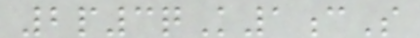2p3qK1cS
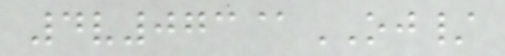4v073@OJ/
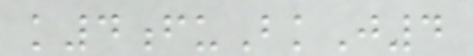k4fuBkJ4
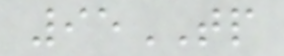95TP
